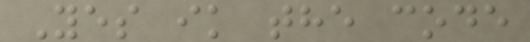Yes ik the code
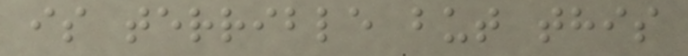is terrible but this
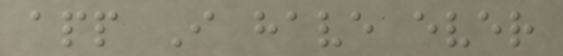app I have ever
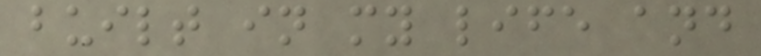built in my life and
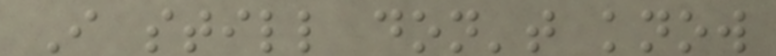I still don't know
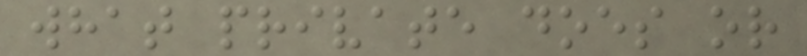what private does or
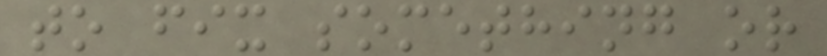to fix something or
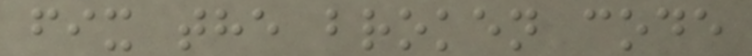fix the broken code
